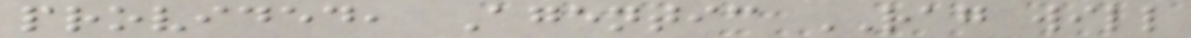provided, Agentic RAG will
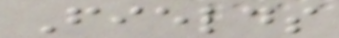Fields
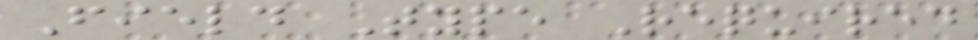Field Type Required
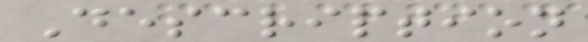Description
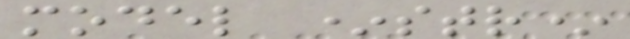model *str*
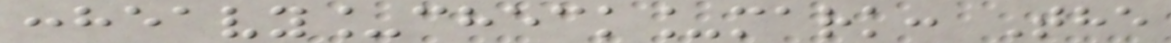:heavy_check_mark: The
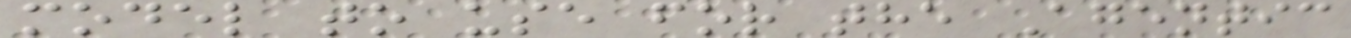model to use for the Agentic
